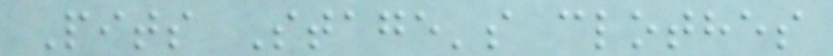Pits Stage's clothes
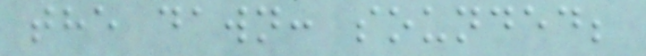the dawn: sounded;
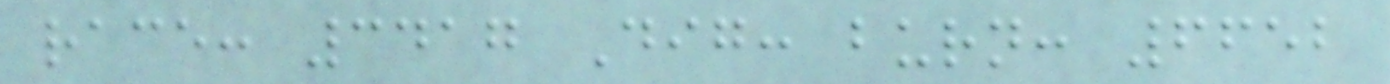race: 3417 Dig: burn: 6652
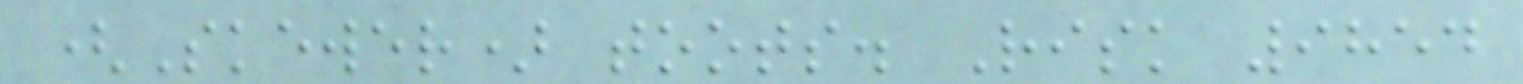(Skewer) toots. Risk 9854
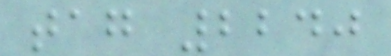tag 2240
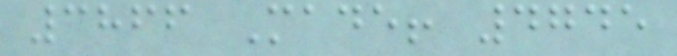3866 Made! 4745
